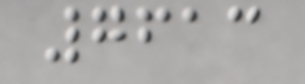7613
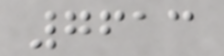7613
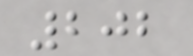202
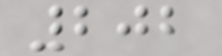202
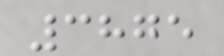3875
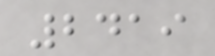2419
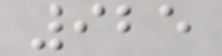925
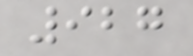927
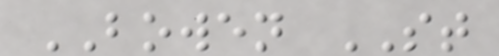BOWEN ST
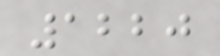1220
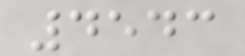4543
